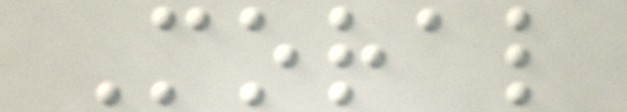Moral
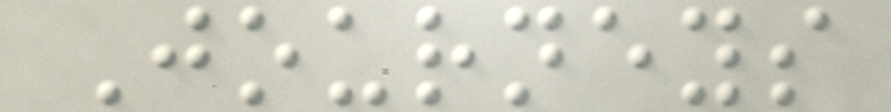Journeys
